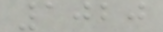1020
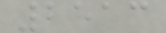2513
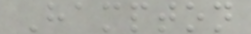Hampton
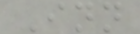Inn
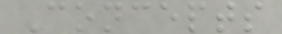Concepts
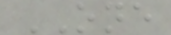ONE
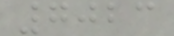7023
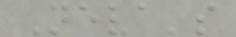Neva's
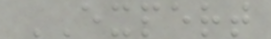EXPERT
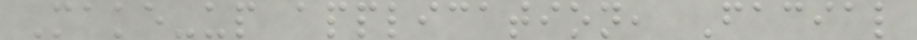Make-up application, Facial
